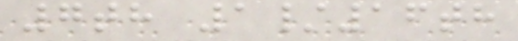7th 1/16th
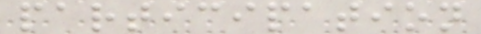participation
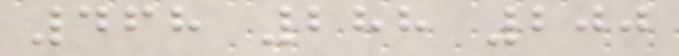468 288 200
